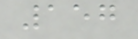157
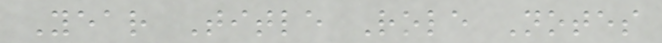Year Title Role Notes
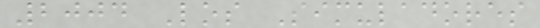2004 Los Simuladores
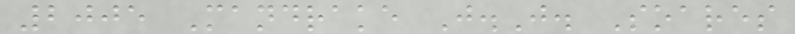2005 Mandrake J.J. Soares
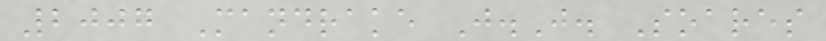2007 Mandrake J.J. Soares
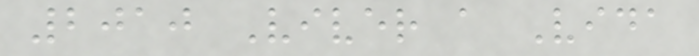2010 Viver a Vida
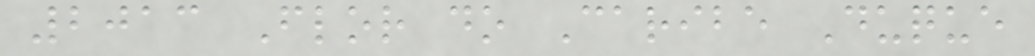2013 Flor do Caribe Duque
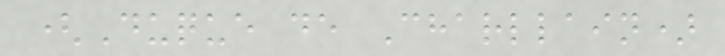(Duque de Charllain)
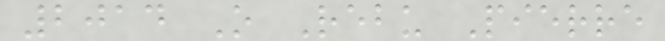2014 O Rebu Pierre
